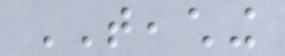TEACHING
